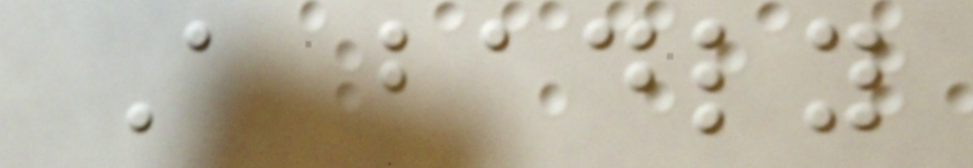A badly
